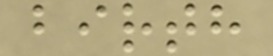birth
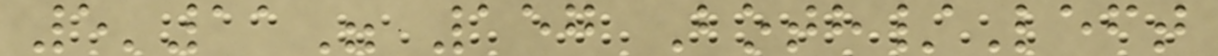5'11" 157 Both/Left
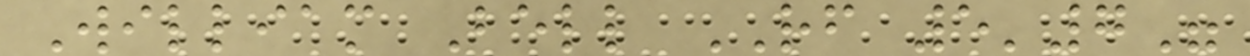William Bell RF 5'7"
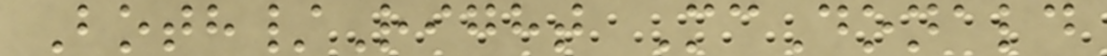Both/Right McDonald
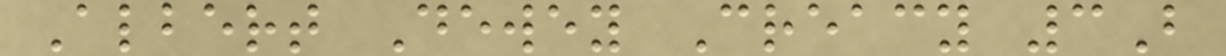Albert Dewey Creacy 3B
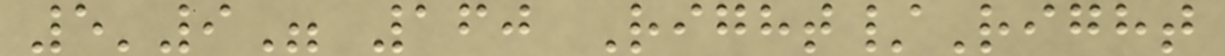5'9" 160 Right/Right
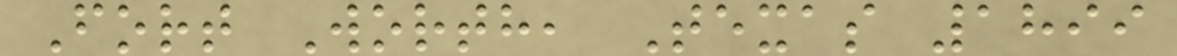Fort Worth, Texas 1899
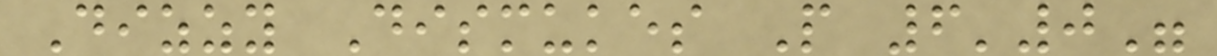Dizzy Dismukes P 6'0"
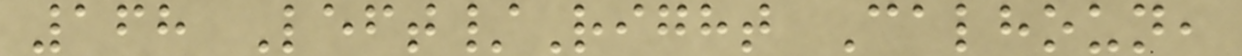168 Left/Right Calhoun,
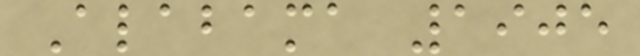Alabama 1905
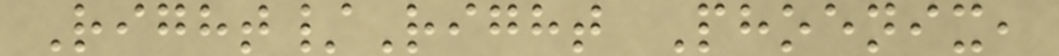Right/Right Phoenix,
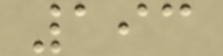193
